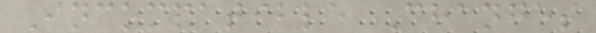Incompatible Changes
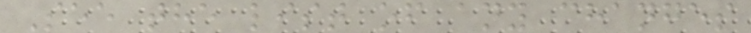See the list of any changes
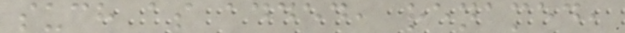such as added, renamed,
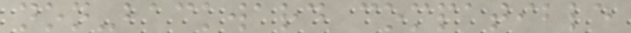non-backward compatible
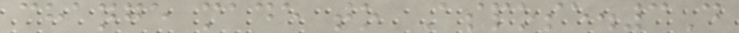change made to Aspose.3D
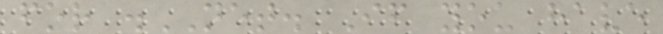for .NET. If you have
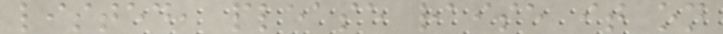listed, please raise it on
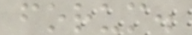forum.
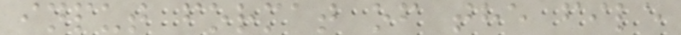input format of the file
